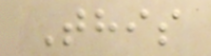This
